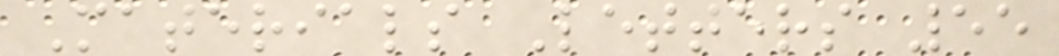Materials Letters 55
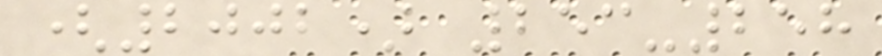(2002) 253-258
